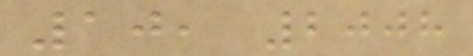10, 2008
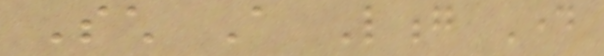Such A Long Day
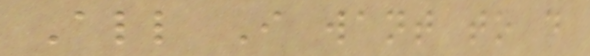All I want to do
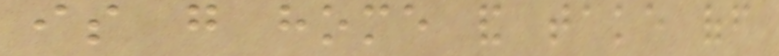is go home and take off
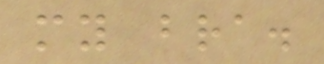my bra.
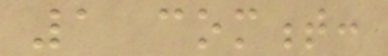1 comment:
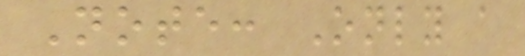Note: Only a
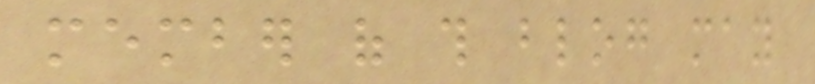member of this blog may
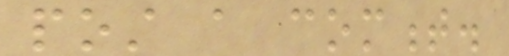post a comment.
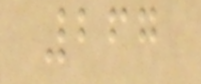267
